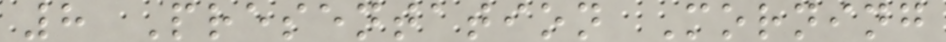8 Presentation Morning
